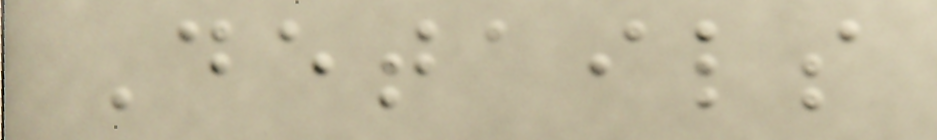Details
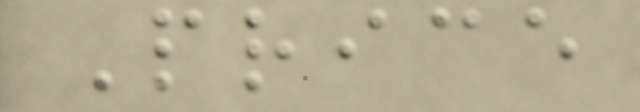Price
